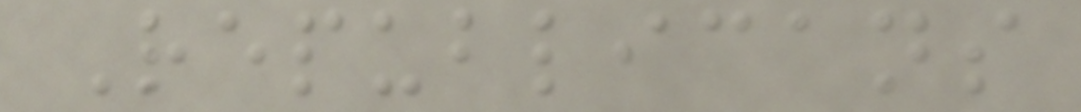Republicans
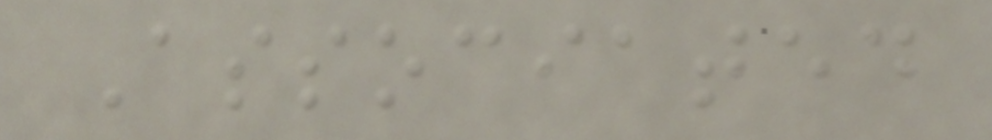Associated
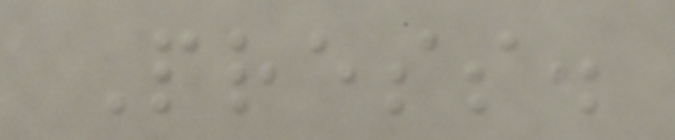Press.
